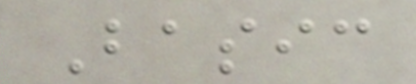Basic
